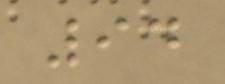94
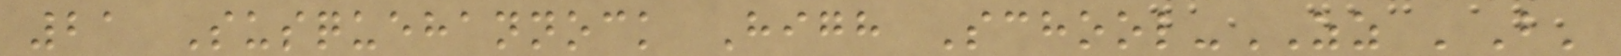21 Susquehannock High School-ZZ 'B'
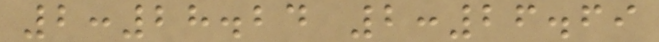2:28.24 2:26.69
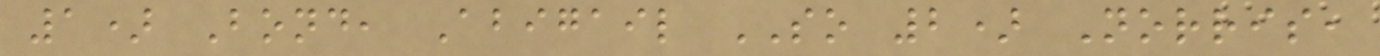1) Bond, Abigail SO 2) Norris,
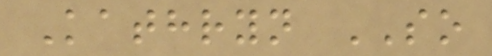Kathryn SO
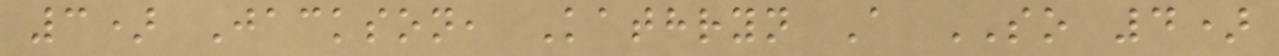3) Jackson, Kathryn A SO 4)
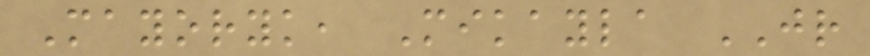Mayoryk, Mikayla JR
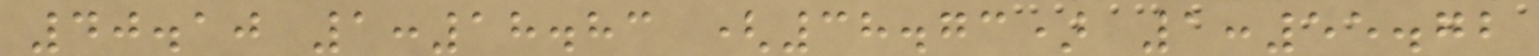40.10 1:18.83 (38.73) 1:55.72
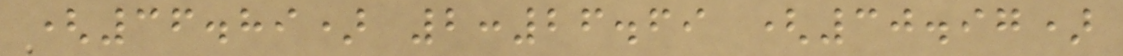(36.89) 2:26.69 (30.97)
